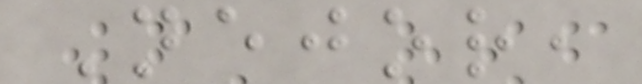Nejor,
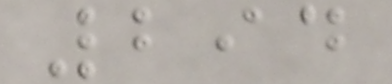294
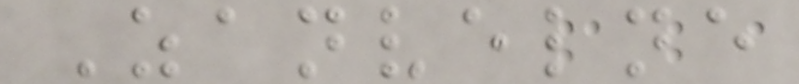Zanvelne
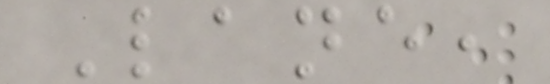Lane,
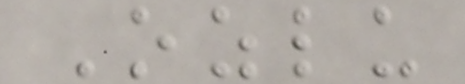Ozlu
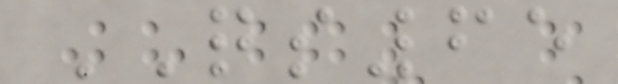QS65
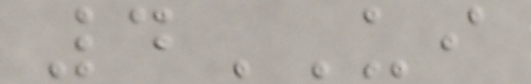4UI
